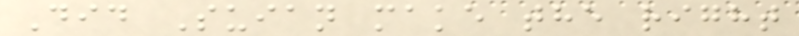Did Suian make the right
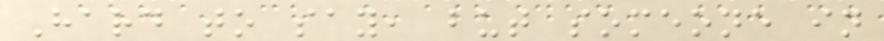Hard to say, but someone in
